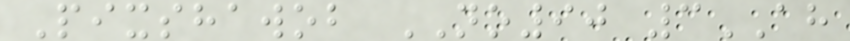Pixshawob NO90 3AH
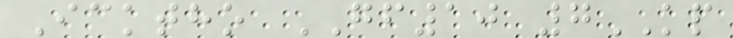Icktho GF10 7KP
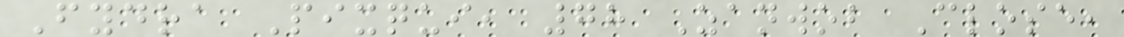Fydra Pixqui, 78 Zanwob Close,
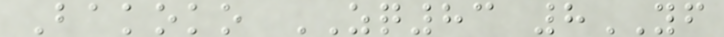Bakoko ZQ83 8YF
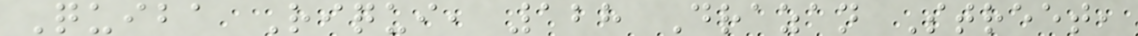Quiba Riqui, 128 Drazan Street,
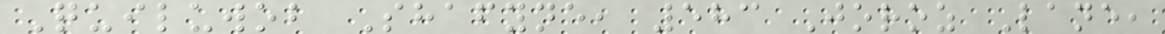Quiluwob Shafyne, 583 Joroz Lane,
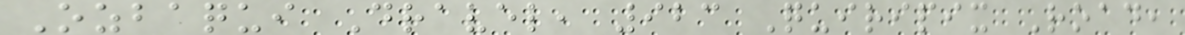Ozbaqui Dravel, 923 Quiripix Road,
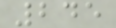245
